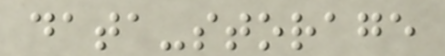data-storage
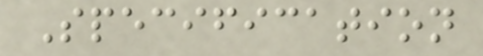Specification
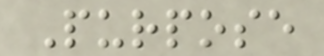Purpose
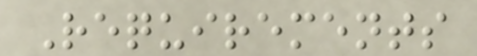Requirements
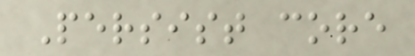Persist core
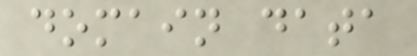domain data
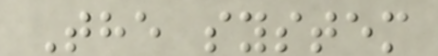The system
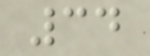34
